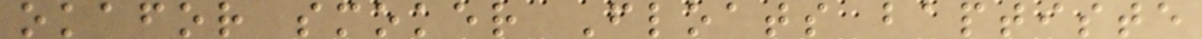okafor smoker Floats baptiste
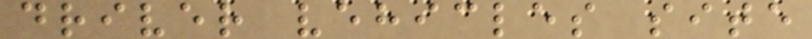driver vehicles site
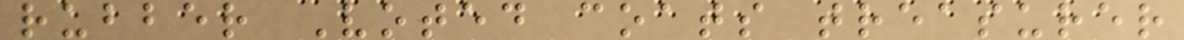rubber Voted coats treasurer
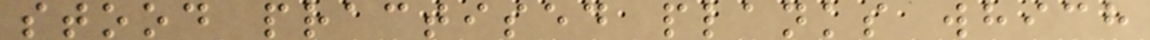stood practised planks which
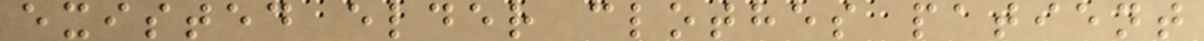existed elder clothes patient
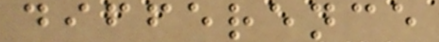difference
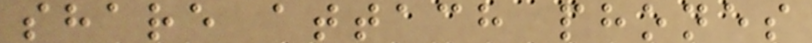share attach phones
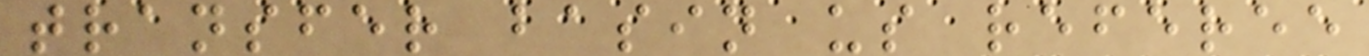transfer basin us referee
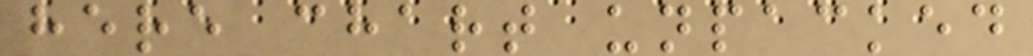here chart unpacked
